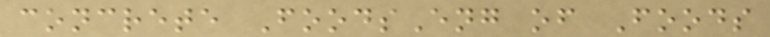concrete FoodsEng of Foods
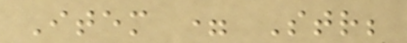Item = Str;
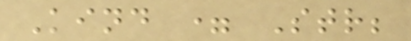Kind = Str;
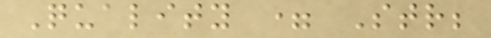Quality = Str;
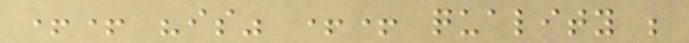++ "is" ++ quality ;
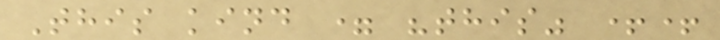This kind = "this" ++
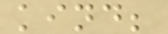kind;
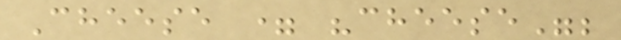Cheese = "cheese";
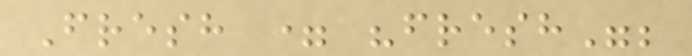Fresh = "fresh";
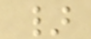}
